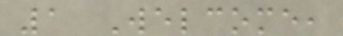1 Welcome,
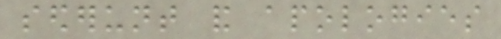sederunt and apologies
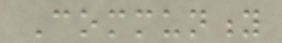Community
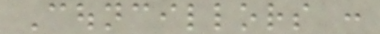Councillors :
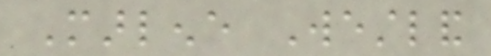Marlene Westland
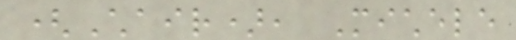(Chair), Michele
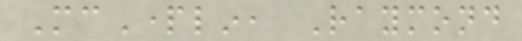McPartlin, Raymond
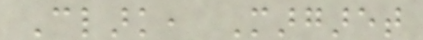Clark, Margaret
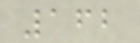162
